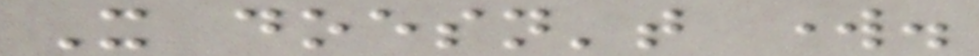It doesn't work.
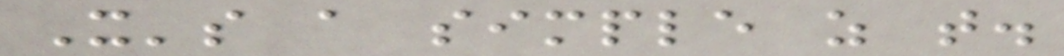It's a simple as that.
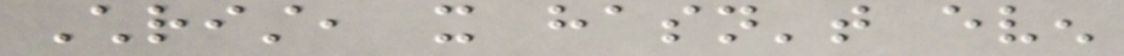Christ, it hasn't even
